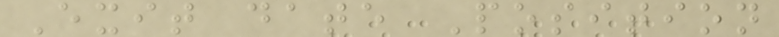Exit date Position
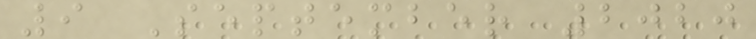9 September 2020
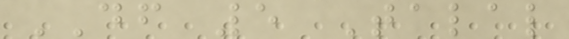DF 5 Talal
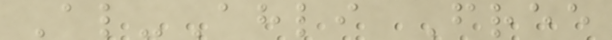Al-Ahli Free
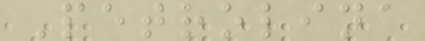Petrolina
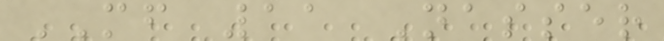MF 11 Nasser
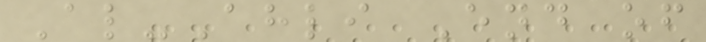Al-Ahli End of
